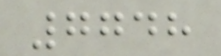7748
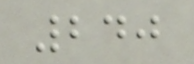240
